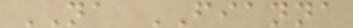NA FIANNA
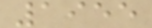1955
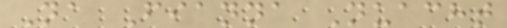Na Fianna Nuacht
